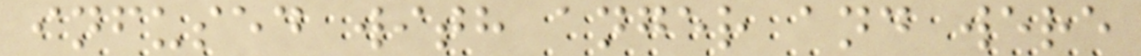infused with anger and were
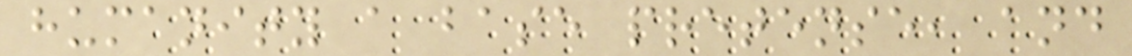humanity a base pretense, and
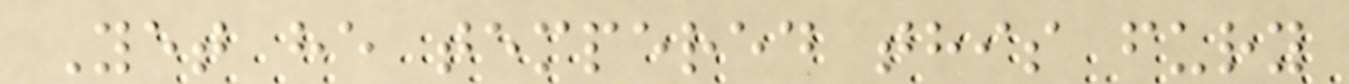Yet he tempered this fury
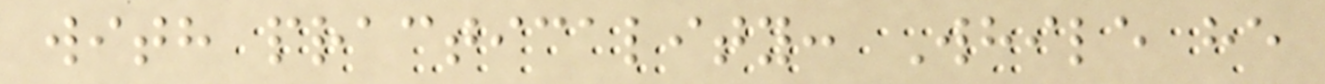with practicality: While he
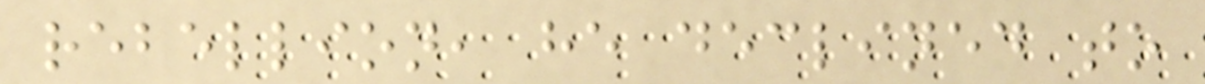rebellion, he declined to
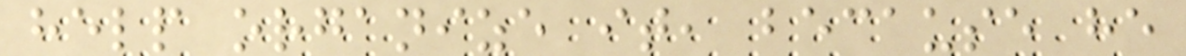help organize it, because he
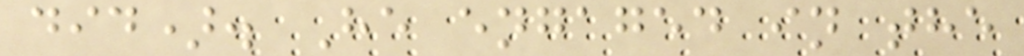did). He engaged in the
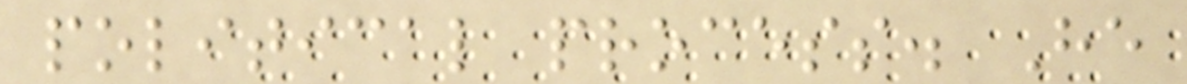political process. He
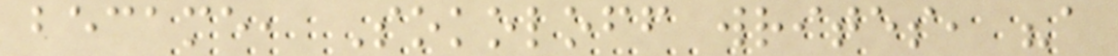became, Sokoloff writes, "a
